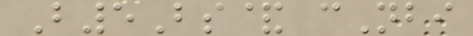B5Bs& cNbi
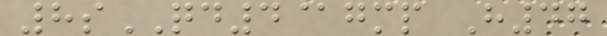8sQD4@gmp H47
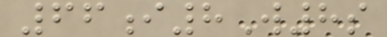66i8W8s
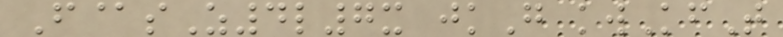F@sZ4l7x jkG kwKfT
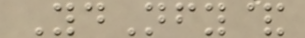YdNfy&
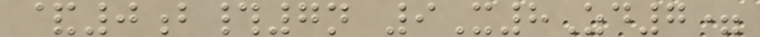&0b#7n 9X8Zd7=
